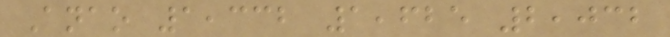Anao 1,332 1,625 2,032
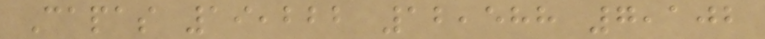Capas 19,222 12,588 7,102
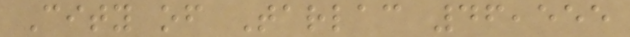City of Tarlac 46,555
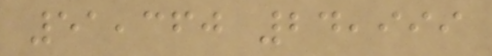51,360 24,999
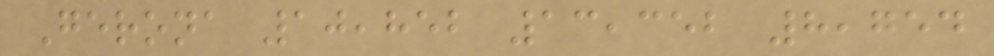Gerona 10,852 13,352 8,754
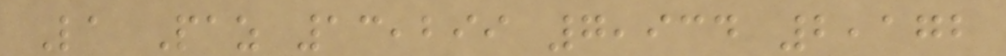La Paz 13,299 7,934 2,172
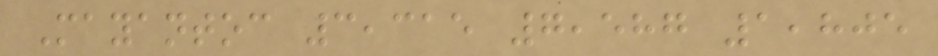Mayantoc 3,315 7,587 1,805
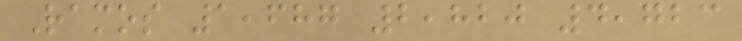Ramos 1,687 2,820 4,723
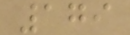179
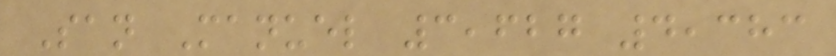San Manuel 3,627 4,383
